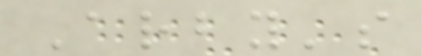Arby's
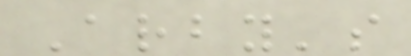Arby's
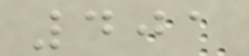401
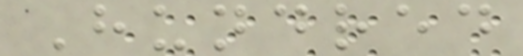Hundred
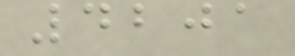4201
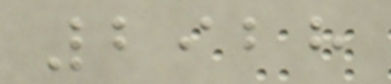2928
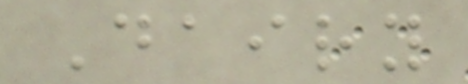Dairy
